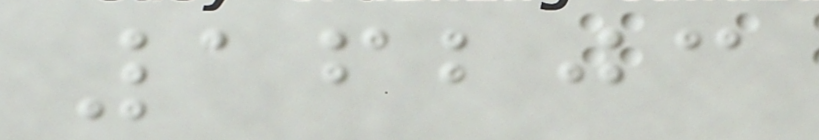16203
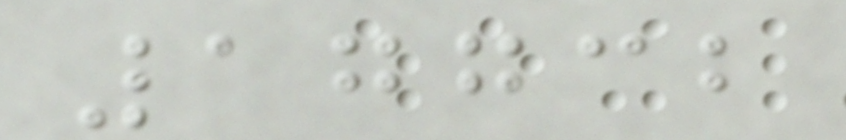17732
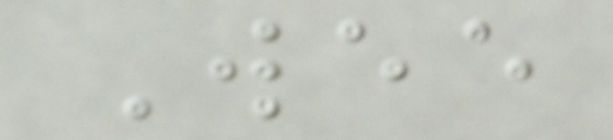Wee
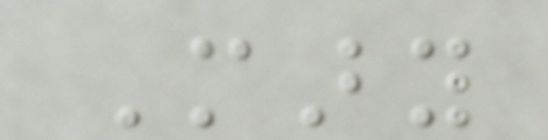Mary
